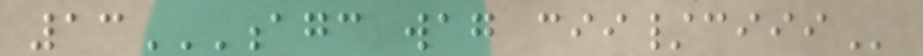13AGC WAG CII/CIII
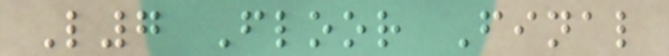L7 Floor Final
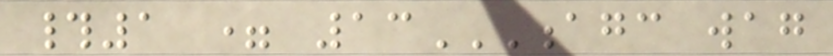#1 = 13AGC WAG
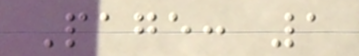Page: 1
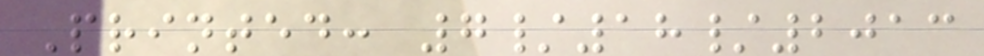Printed: 7/18/2013
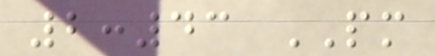2:43 PM
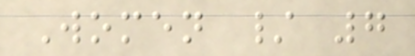Women / 7
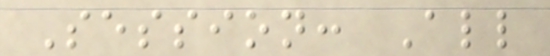Session: All
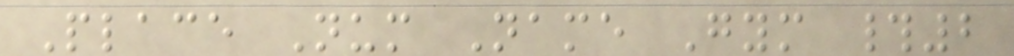Place Num Name Gym #2
